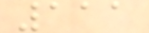111
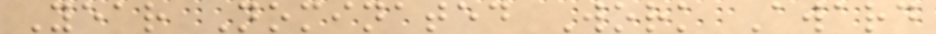Year Nominated Work Award
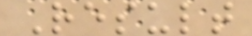Result
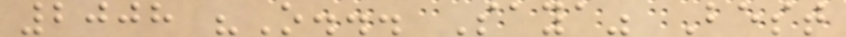2008 "O... Saya" Best
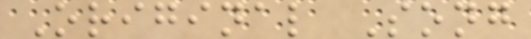Original Song
